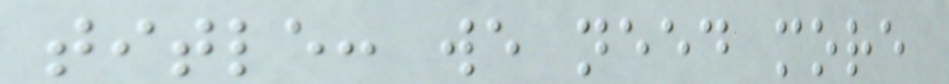title: we need more
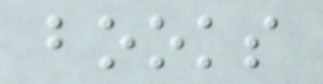books
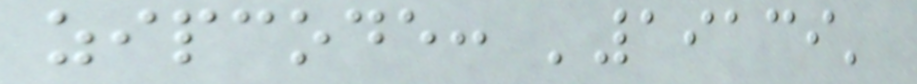zipcode: '19139'
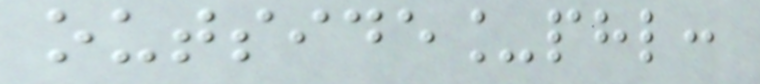outside_phl:
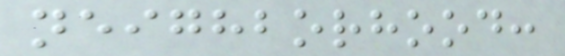neighborhood:
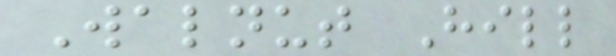Walnut Hill
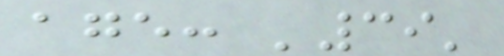age: '39'
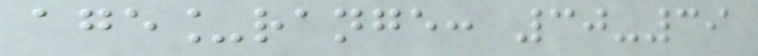age_range: 30-39
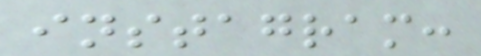instagram:
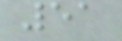51
